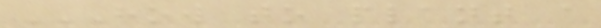HOW TO PLANT A
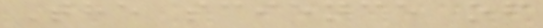The science of
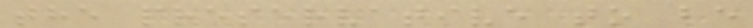the preservative to be
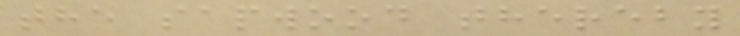the sapwood thereby
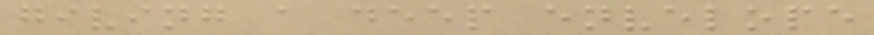giving a deep envelope
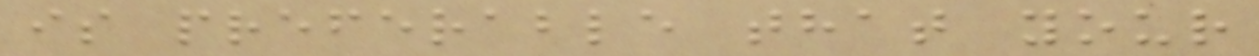is preferable that your
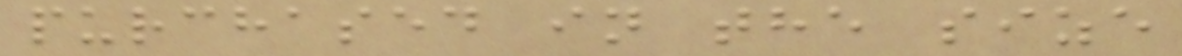purchased in the size
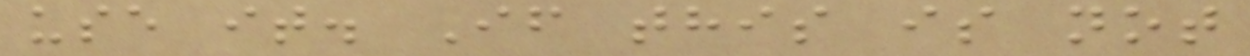use it. If this is not
